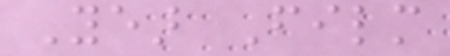Year Film
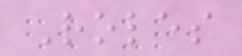Roles
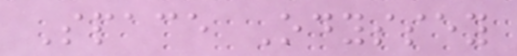Space Odyssey
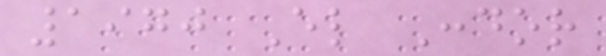1970 El Condor
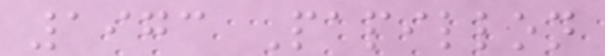1973 Papillon
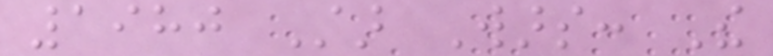1980 Star Wars: The
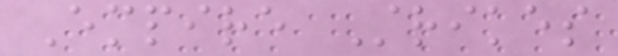Empire Strikes
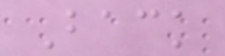Back
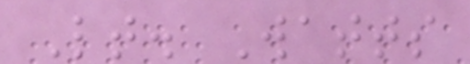Lt. Watts
